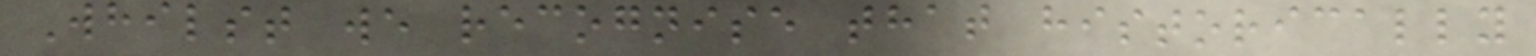Whilst we recognise that historically
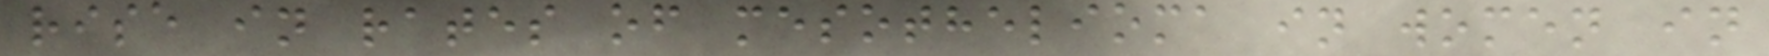rise in rates of mesothelioma in women in
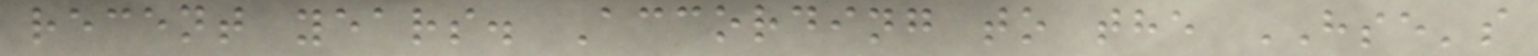recent years. According to the HSE's
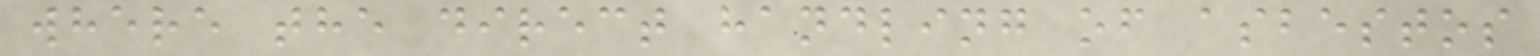where the direct handling of asbestos
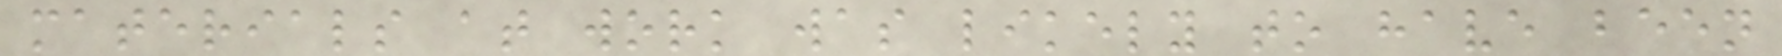materials at work was likely to have been
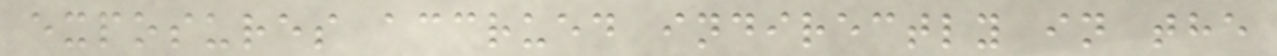exposures accrued indirectly in the
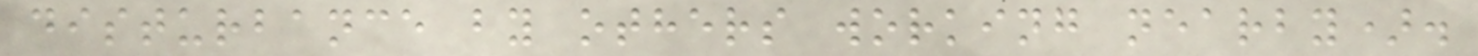disturbance by others working nearby).
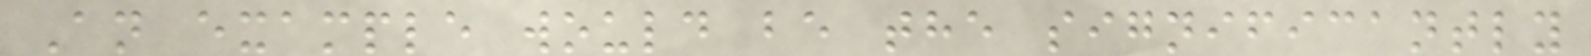An example would be the significantly
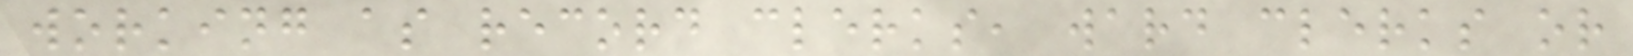working as record clerks, ward clerks or
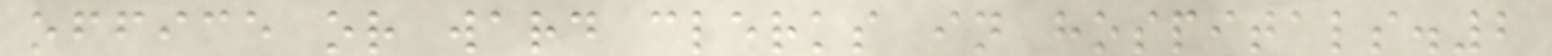office or ward clerks in hospitals.2
